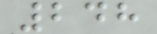248
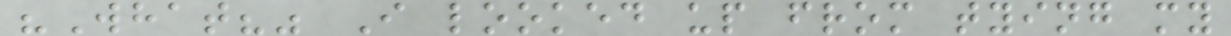"What?" I looked up from tying my
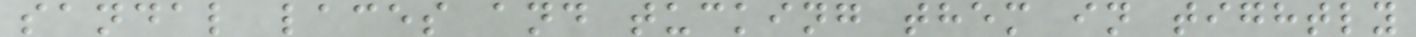sandal laces and tucking them in tightly
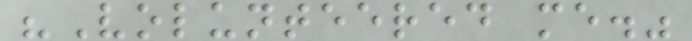"Volunteered me."
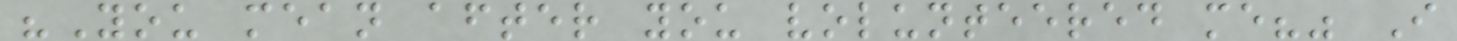"You mean after you volunteered me?" I
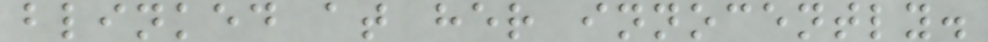blinked at her innocently.
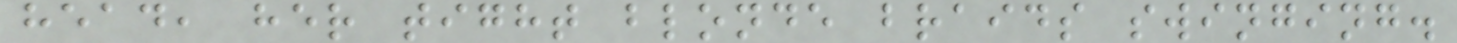head, her tight blonde braids swinging.
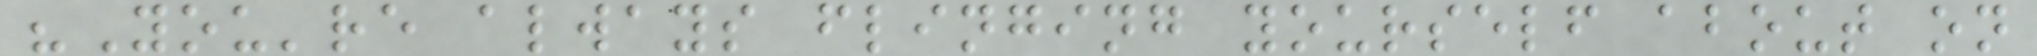"You're always flinging yourself about on
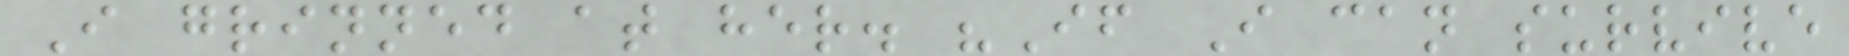I grinned at her. "If I can survive
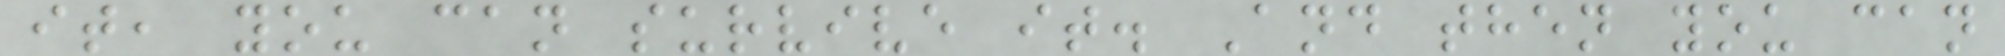it, you can survive it. And then you can
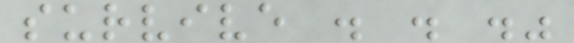survive . . ."
